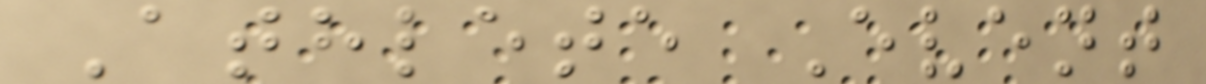Athlete Event
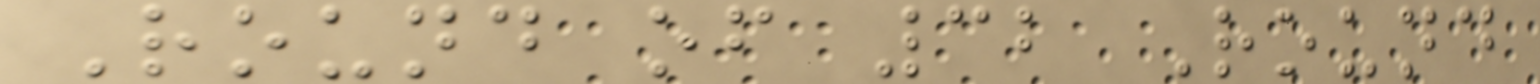Round of 32 Round
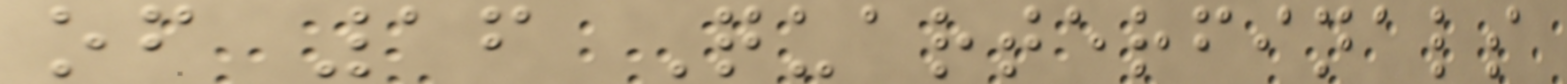of 16 Quarterfinals
